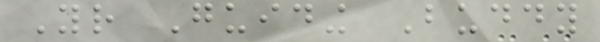Your Guiding Buddy
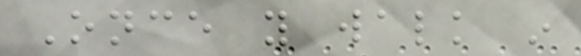Once you walk in
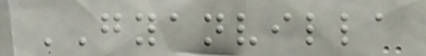GYANVILLA
